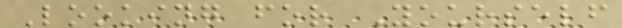Looking for Yourself
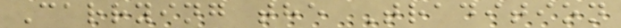Carrying the Tradition
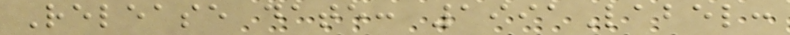Release date: 1991Label:
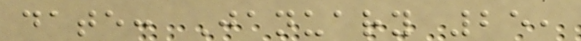date: January 25,
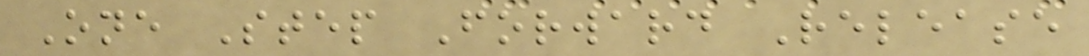One Step Forward Release
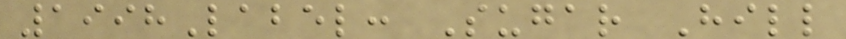1998Label: Sugar Hill
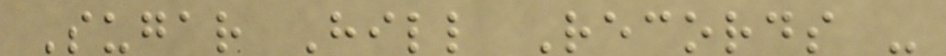Sugar Hill Records -
